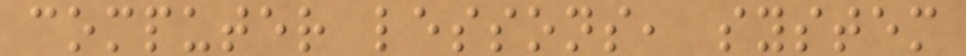computer lessons, system
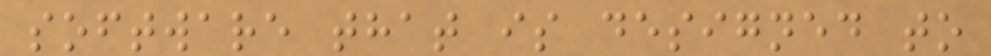software that is designed to
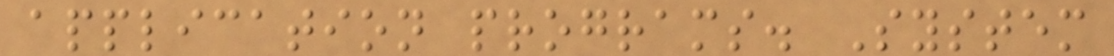application programs. System
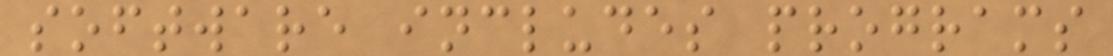software includes programs
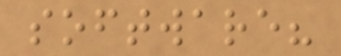software?
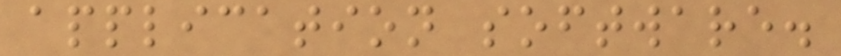application software.
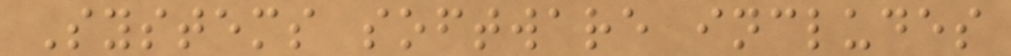Systems software includes
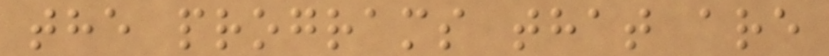the programs that are
